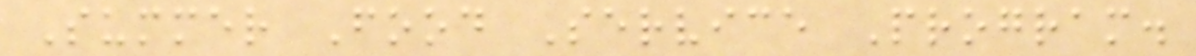Summer Food Service Program.
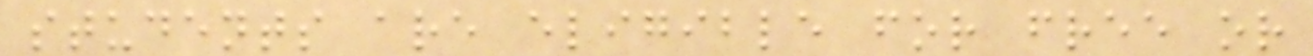students are eligible for free or
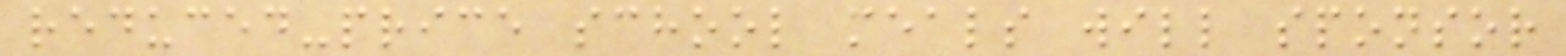reduced-price school meals will sponsor
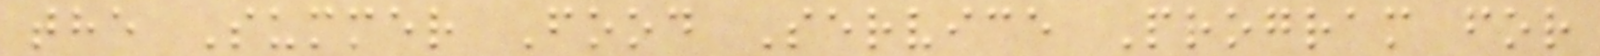the Summer Food Service Program for
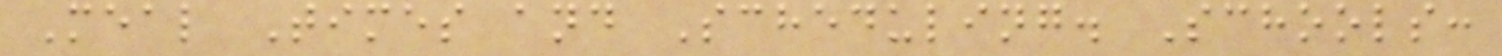Meal Times and Scheduling. Schools:
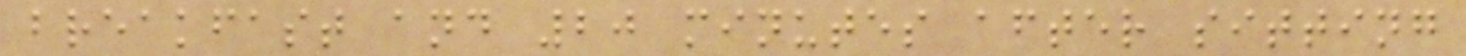breakfast and 20 minutes after sitting
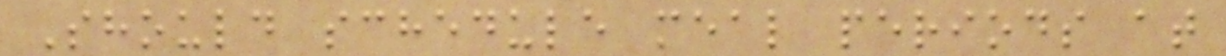Should schedule meal periods at
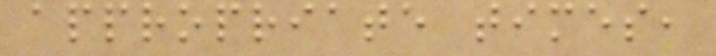appropriate times,
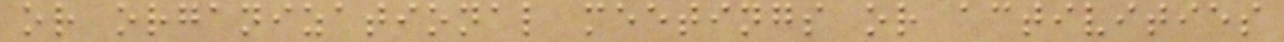or organizational meetings or activities
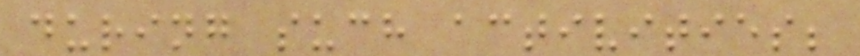during such activities;
